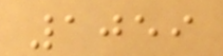1059
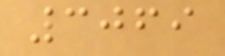3069
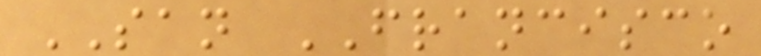SAN FRANCISCO
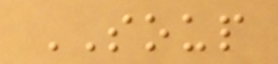SOUP
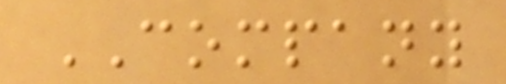COMPANY
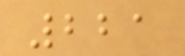221
